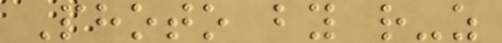Photo by r-z
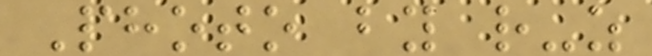Photo by r-z
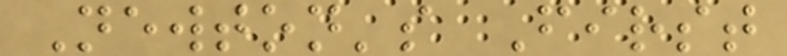Newton's First
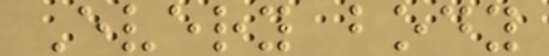Every body
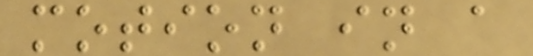motion in a
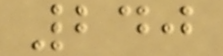240
